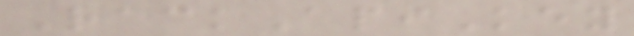RackApiKey
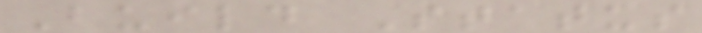Build Status
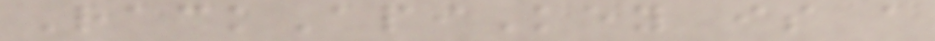RackApiKey is a
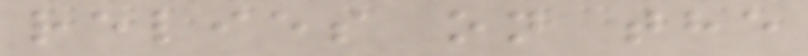relies on the
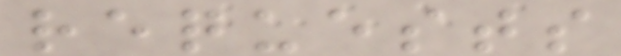requests
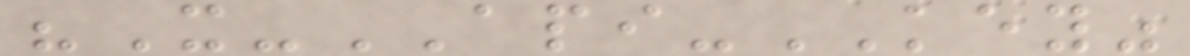"X-API-KEY"
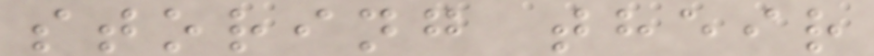storing their
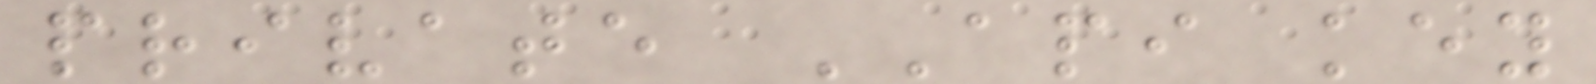private API key
